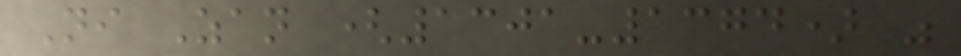Ni Zan (1301-1374) was
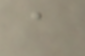a
